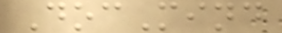DocMind
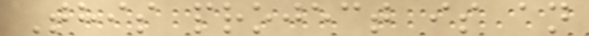This project is an
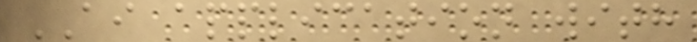AI application with
